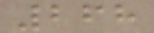268
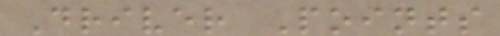Driver Points
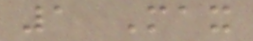1 Max
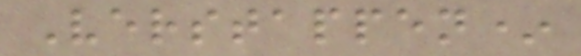Verstappen*
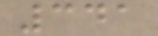341
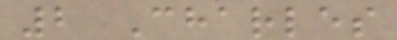2 Charles
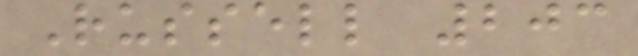Russell 203
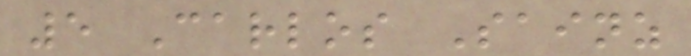5 Carlos Sainz
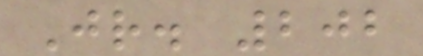Jr. 202
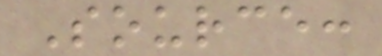Source:
